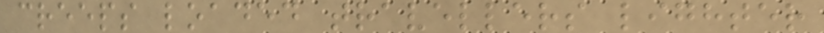creeps loaded travellers lighter
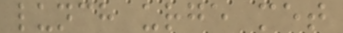lunch urge met
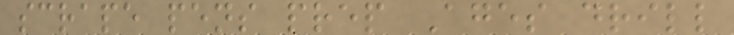scrape pens prep Ages drill
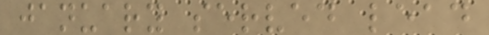january served lead
